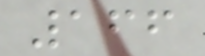166
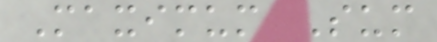Maximum Sum
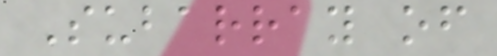Subarray of
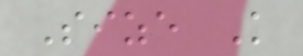Size K
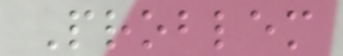Problem
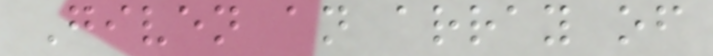Given an array of
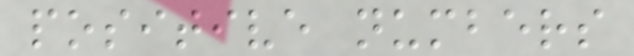positive numbers
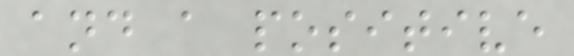and a positive
